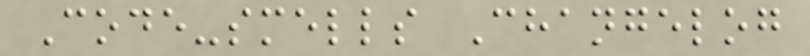Code-smells Changelog
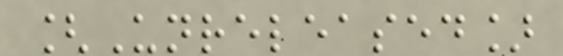[Unreleased]
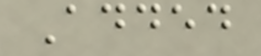Added
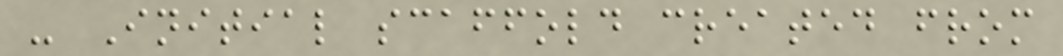- Initial scaffold created from
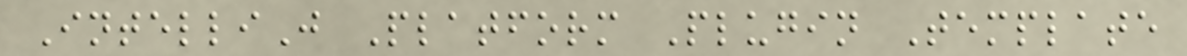IntelliJ Platform Plugin Template
